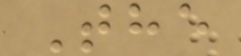The
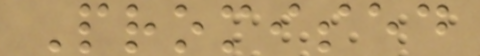Promised
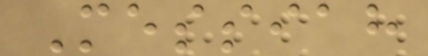Messiah
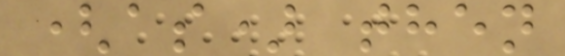(as) then
